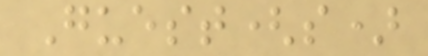Guest(s)
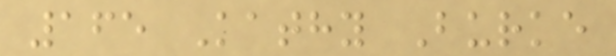165 Kathy Burke
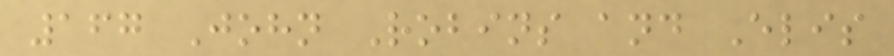167 John Robins and Elis
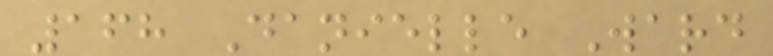168 Danielle Ward
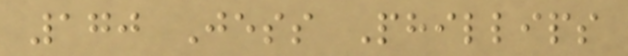170 Jess Phillips
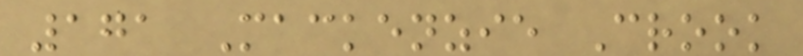171 Mackenzie Crook
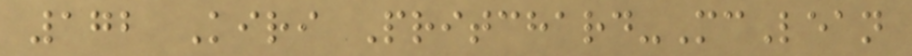172 Kiri Pritchard-McLean
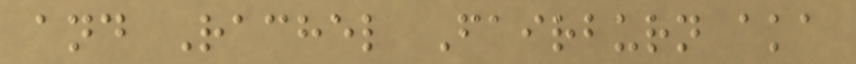and Rachel Fairburn aka
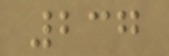237
